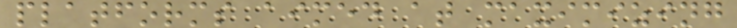platforms aimed at maximizing
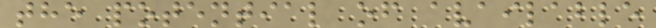the potential of available
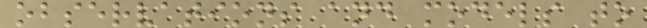observations and models to
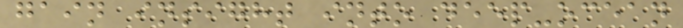gain insight into deep-ocean
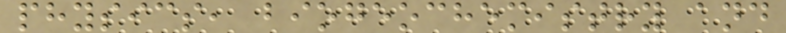physics, biogeochemistry and
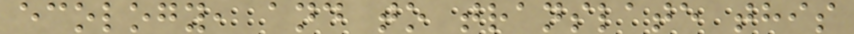ecology, and to translate this
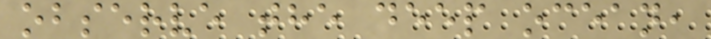observe the deep ocean,
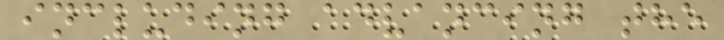including advancing the
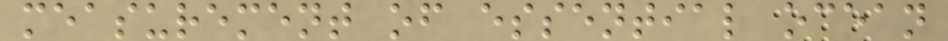measurement of essential ocean
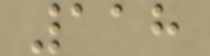118
